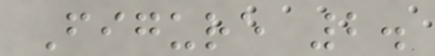Figure 2.
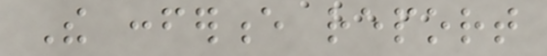The conference report
